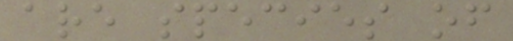are species of
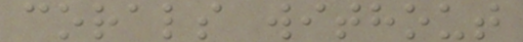corals without
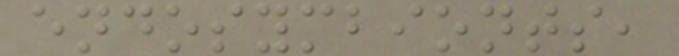endosymbionts,
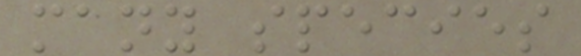many species
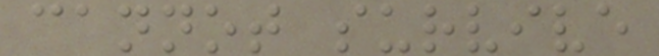cannot survive
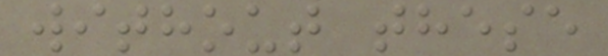without these
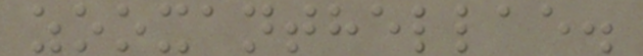zooxanthellae.
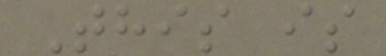This is
